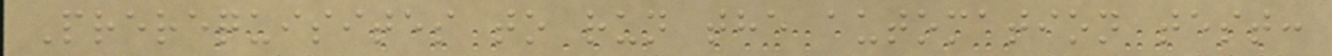Prerequisites to run the automation test:
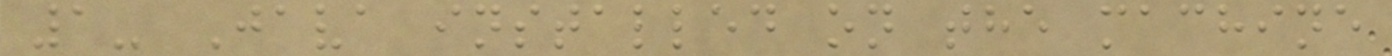1- Java installed on the machine
